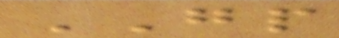GP
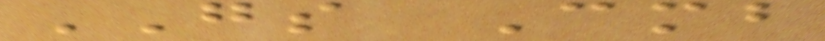GS Cmb
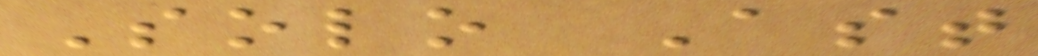Solo Ast
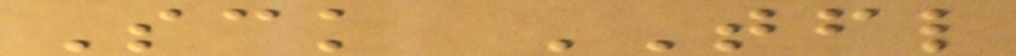Sck TFL
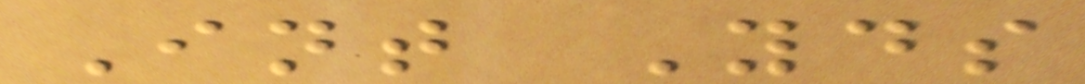Int Yds
